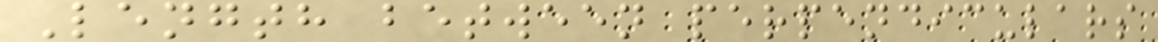Length between perpendiculars
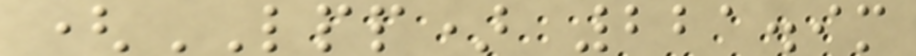(LPP) 221.9m
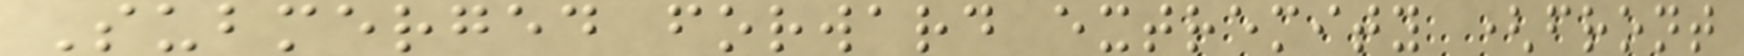Submerged forward extremity (front
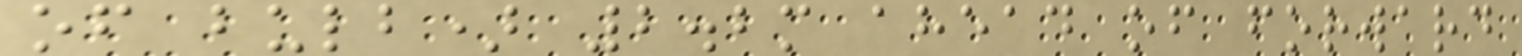of bulb) 2.2m ahead of forward
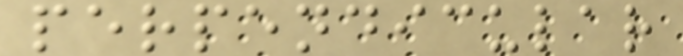perpendicular
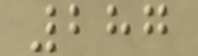287
